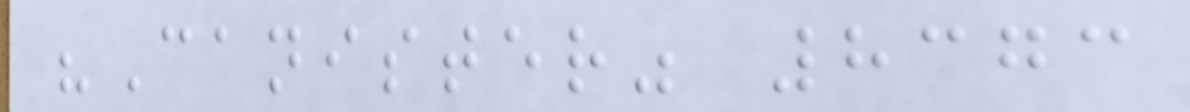"Canister" 8373
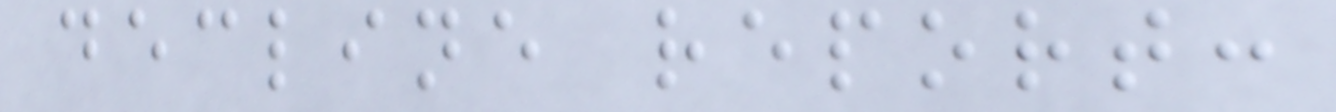decline report:
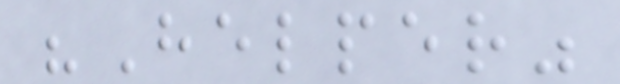"Helper"
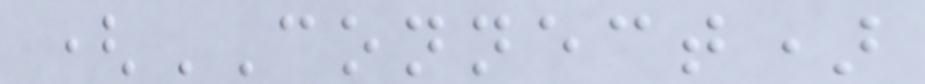(CONNECT)
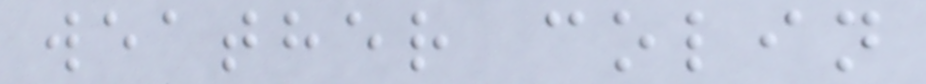weather colin
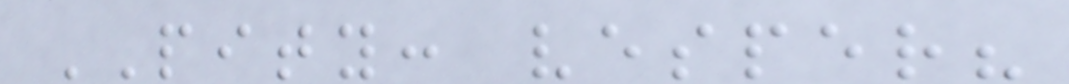PITY: vesper?
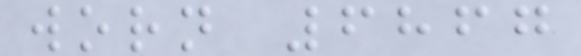worn 6867
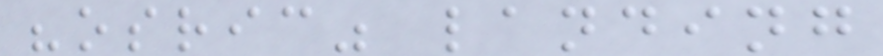"osric" landing
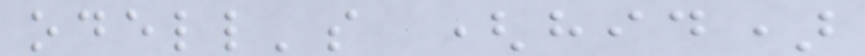odell's (hid)
